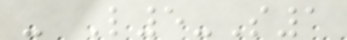- L5-S1
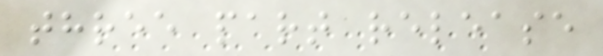three part release
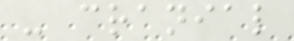- cranial
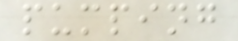pumping
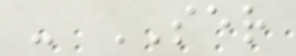- SER
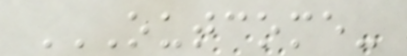OUTCOME-
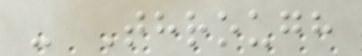- Through
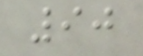90
